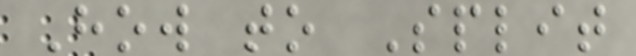How to Split
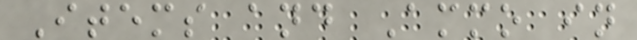Items and Ammo in
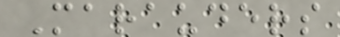Marauders
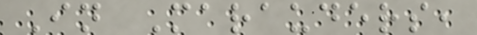In Marauders,
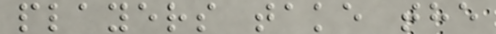players take the
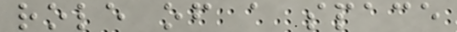role of a space
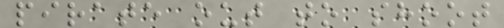pirate out to shoot
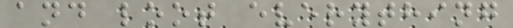and loot everything
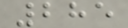285
